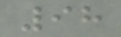98
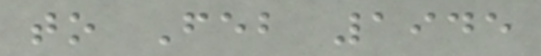to Feb 1945
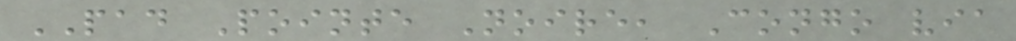PAD Pointe Noire, Congo via
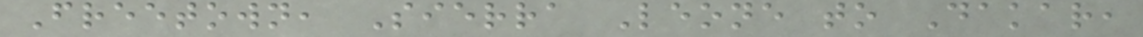Freetown, Sierra Leone to Dakar,
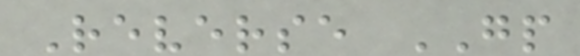Reverse GP
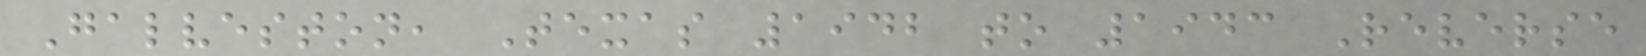Galveston, Texas 1942 to 1943 Reverse
